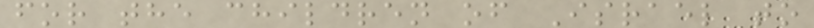for the children of Israel to
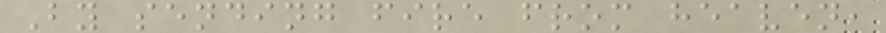By sending fire from heaven,
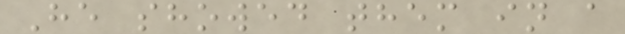He showed them in a
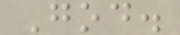God.
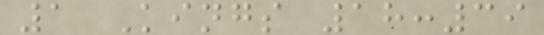1 Kings 18:39
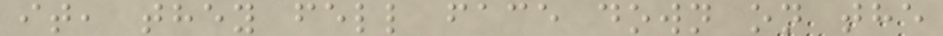it, they fell face down on the
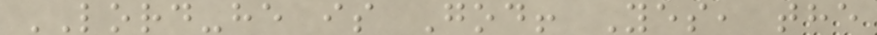LORD-he is God! Yes, the
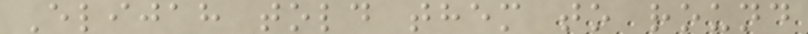Elijah told them to round
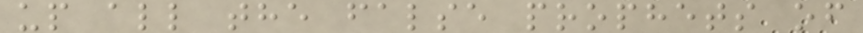up all the false prophets of
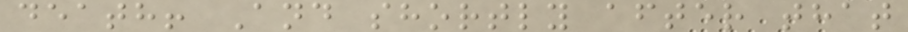death! And shortly after that
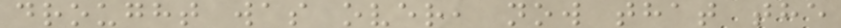drought was over, now that the
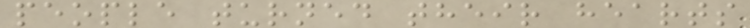people turned their hearts
